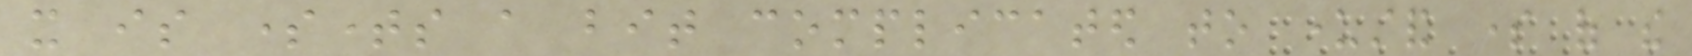it is sometimes a bit complicated to understand some of the
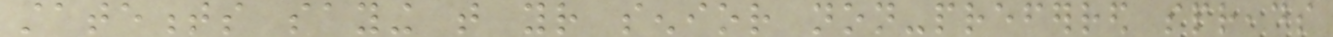statements saying that your senior non-preferred spreads
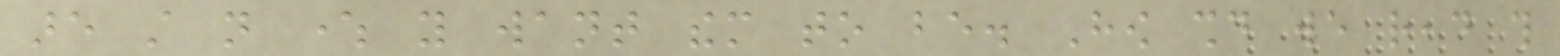are still not where you want them to be. How should we read this
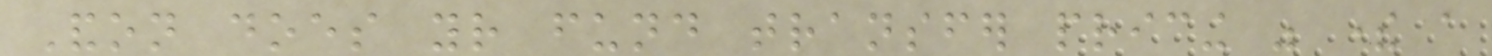Andon does your fund transfer pricing was there a
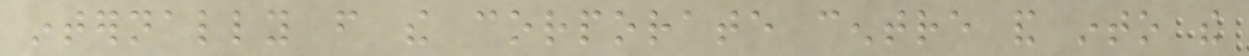internally from the corporate centre and into the
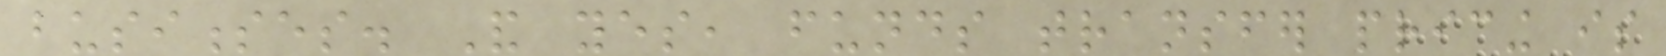businesses. And yes, funds transfer pricing is
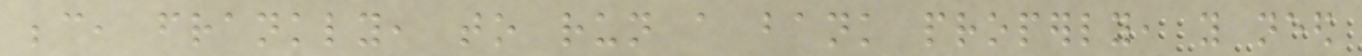because, frankly, to run a bank properly, you need
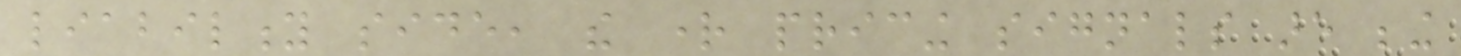liability side, the right pricing signals are being
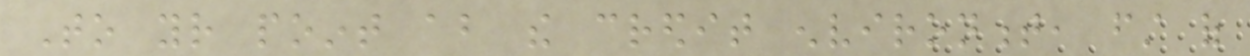To your point about the credit environment, first of
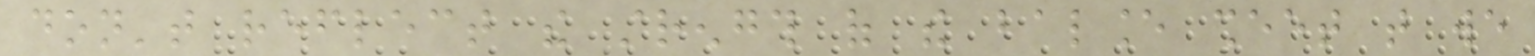don't reflect the strength of the balance sheet that we
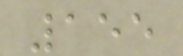155
